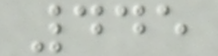445
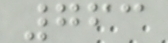763
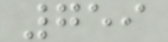759
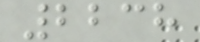2238
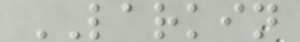LARKIN
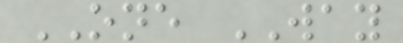ONE WAY
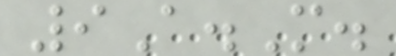9A.M.
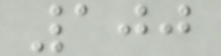100
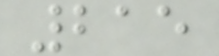215
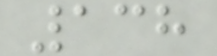138
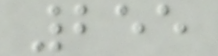255
